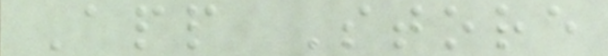App Store
